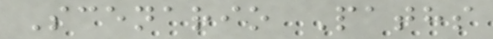Scenario Paths
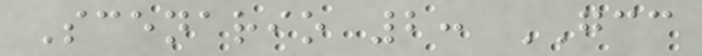Scenario 2: GCC
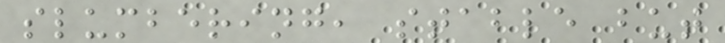slumbering, stable but
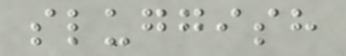sluggish
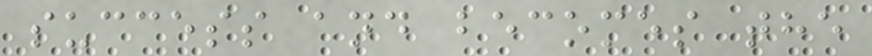success and becomes the
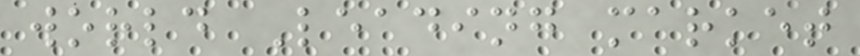world Leading market
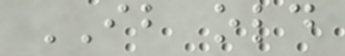IB old
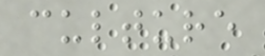culture
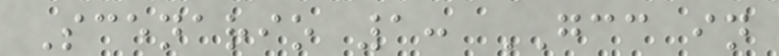Scenario 1: GCC in
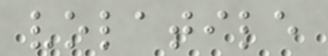volatile
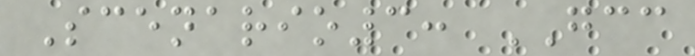Scenario3: GCC
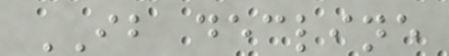IB decline
